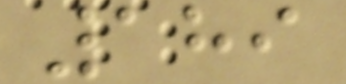189
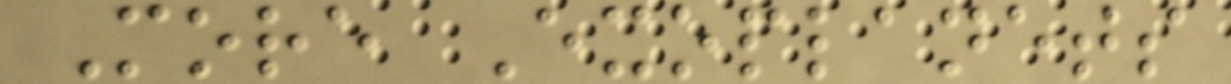More Exoplanets
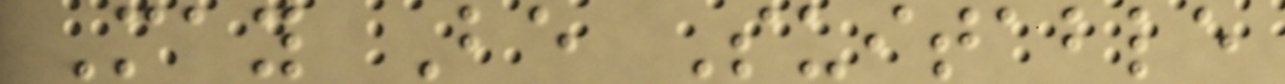May Be Suitable
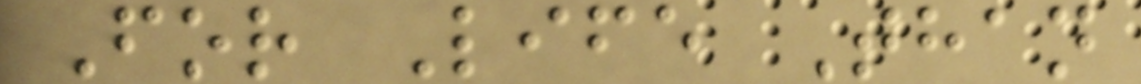For Life Than
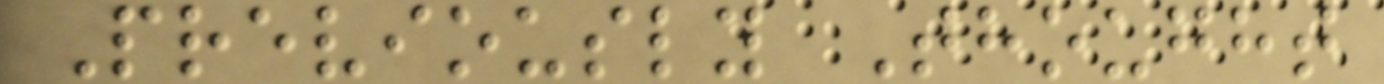Previously Thought
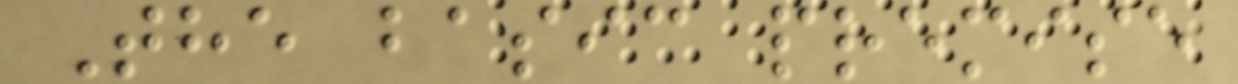The basic premise
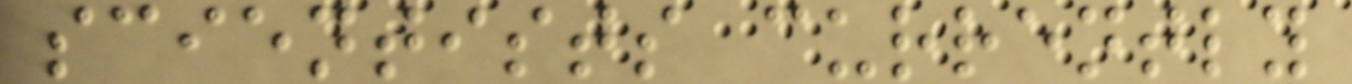scientists currently
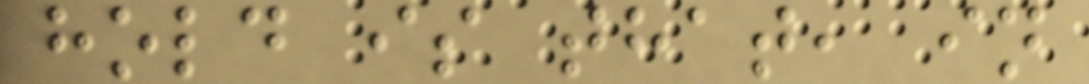hold is that, in
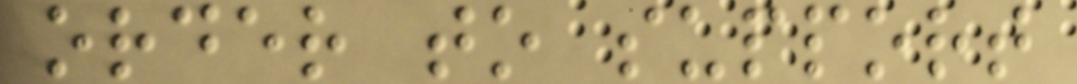order to support
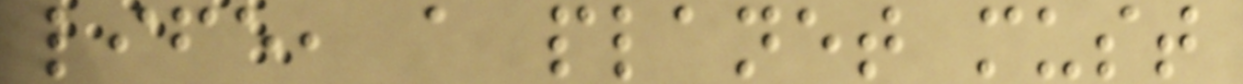life, a planet must
